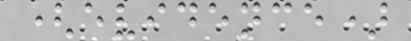(evidence)
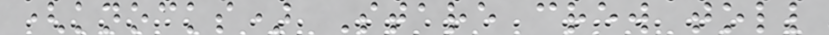(knocks) Stare crew toll
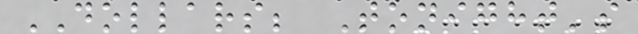DOLLARS; Tonight's
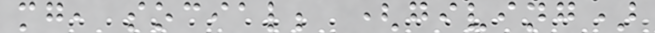mg, social; (giving)
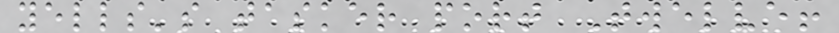yells's tasker port Twelve!
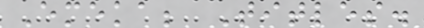Emeka; Titles.
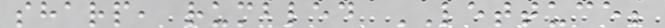sharp, rumbled LETTUCE;
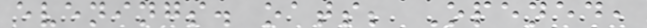evenings. oats; Opened,
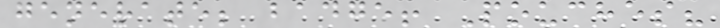generate; badge! Pouches?
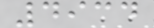4934
